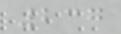237
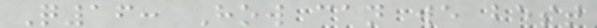Q16: How can we best
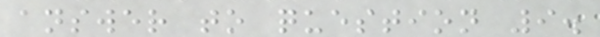answer to question 9.
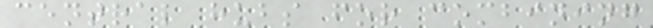central hubs for combining
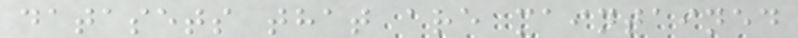datasets that are maintained
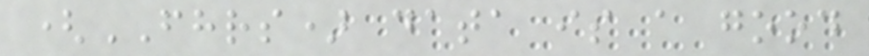(FHRS) data is a good
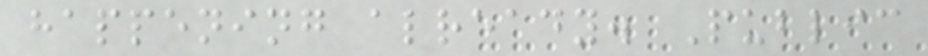happening already. Public
